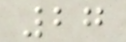27
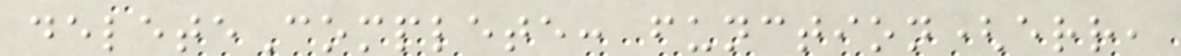deleteComplete: function(err,
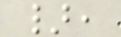},
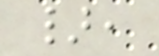},
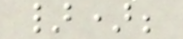});
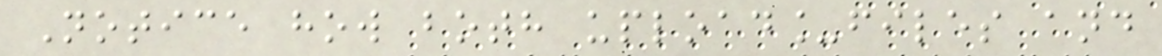Notice how both upload_files and
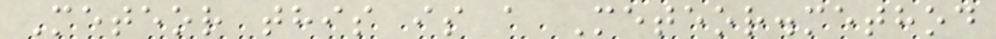Meteor this is a Meteor.method
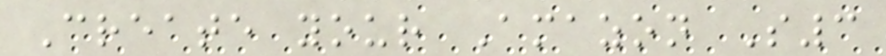Create your Amazon S3
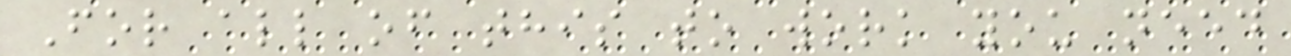For all of this to work you need
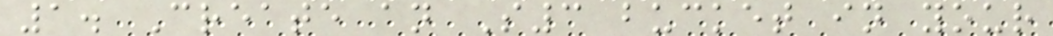1. Create an S3 bucket in your
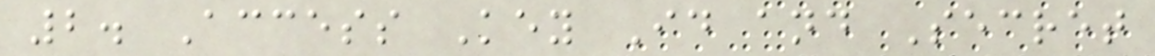2. Access Key Id and Secret
